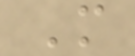M
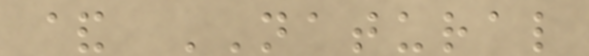& NATURAL
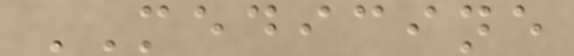MEDICINE
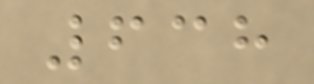638
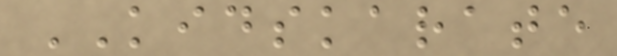KIDSKARATE
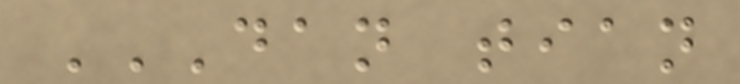DAN TIAN
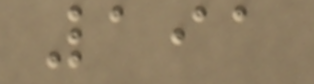191
